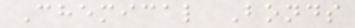Chemical Bonds
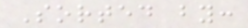Sorted by:
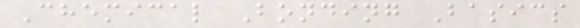Chemical Bonding Basics
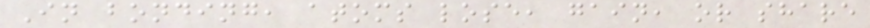In bonding, atoms lose, gain, or share
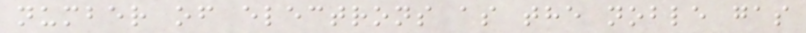number of electrons as the noble gas
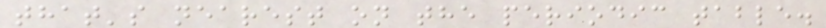that's nearest on the periodic table.
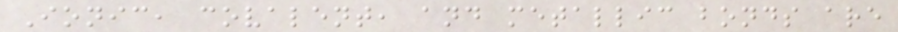Ionic, covalent, and metallic bonds are
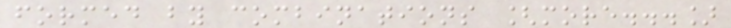formed by combinations [more...]
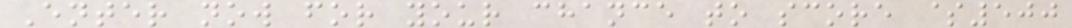Enter now for your chance to score $500
